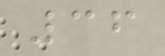36
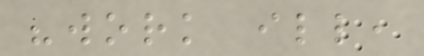"work ill,
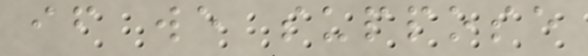if we suppose
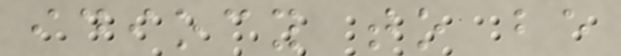idiocy to be
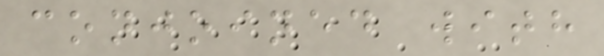conjoined with
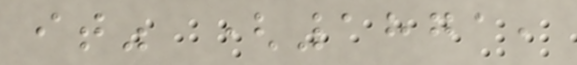it" (1871,
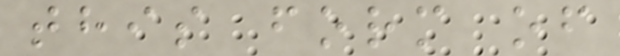this form of
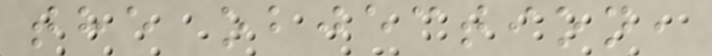the objection,
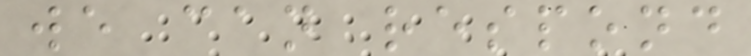we can respond
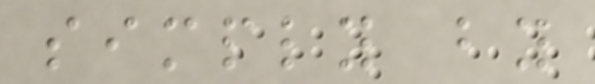simply by
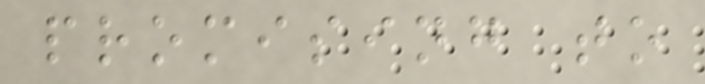promising to
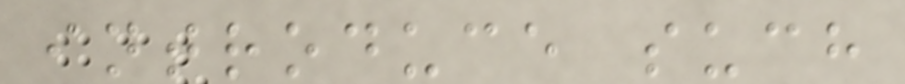introduce such
